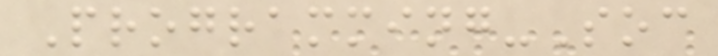Programming-Soc
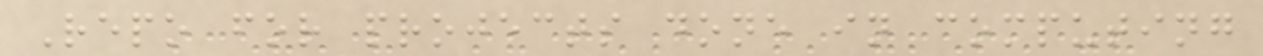Repo for projects done in computing
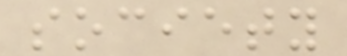society
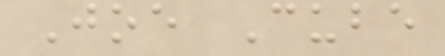Joe Cube
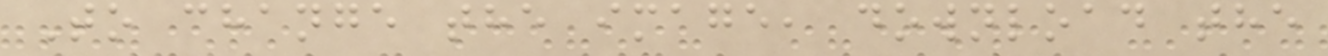To change the image, download the
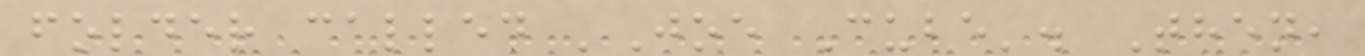folder called 'Joe Cube'. Then,
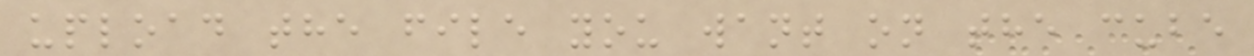upload the file you want on the cube
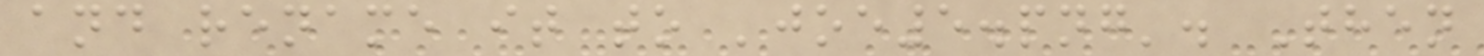and rename it to 'joe5.png'. Then
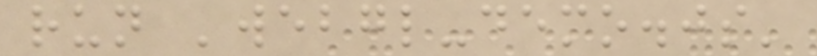run 'webgl-demo.js'
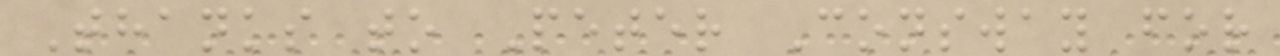Thanks to Peter Consway for
